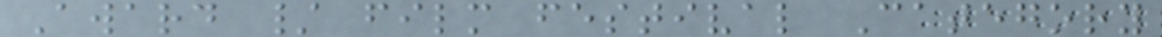Award / film festival Category
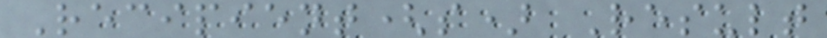Recipient(s) Result
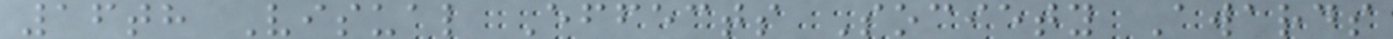16th Visual Effects Society Awards
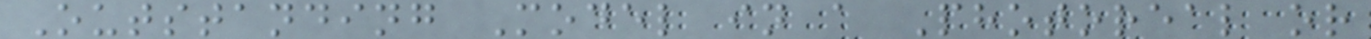Outstanding Model in a Photoreal or
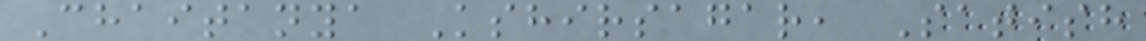Chaitanya Kshirsagar, Satish
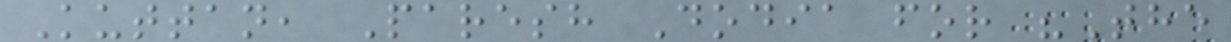Kuttan, Paresh Dodia for "The
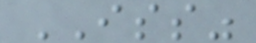ISS"
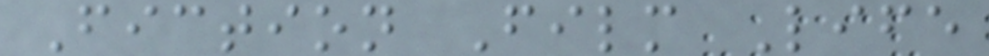Fiction Film Life
